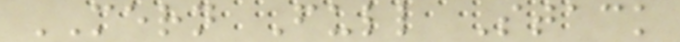MERN Full Stack
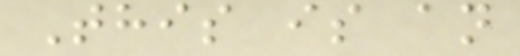This is an
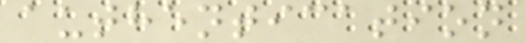authentication
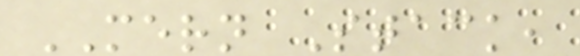MERN Stack,
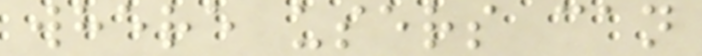where users can
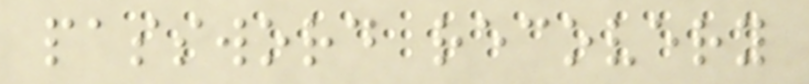password recovery
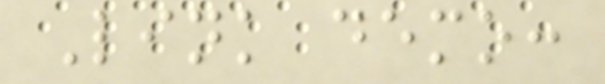Link demo:
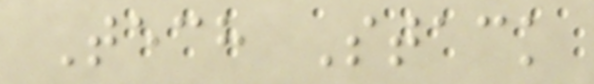Tech Stack
